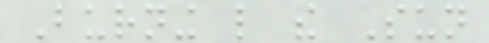Burning like the Sun
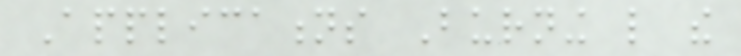Applications Burning like the
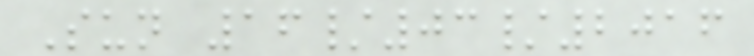Sun 16/03/2016
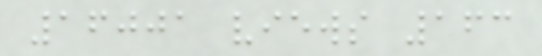16001 views 163
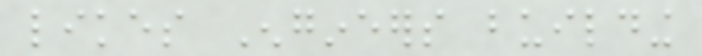likes Engineers building
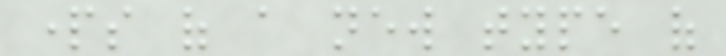parts of a new type of
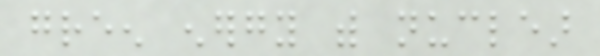green energy with nuclear
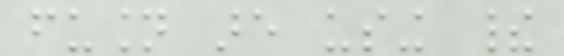fusion are using their
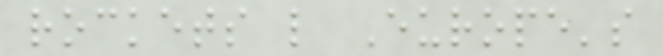rockets like Europe's
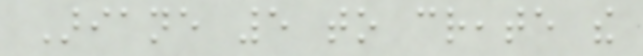Ariane 5 to create the
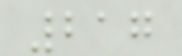217
